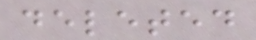deleted
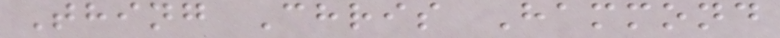Thing Chris Hammond
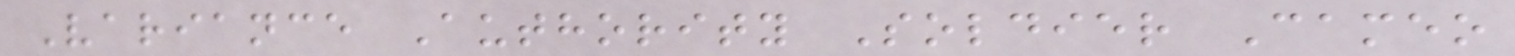Variance Authority Soldier Cameo
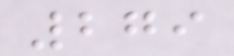279
